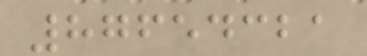87654321
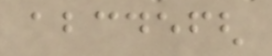abcdefgh
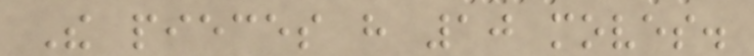The pieces have 10 moves.
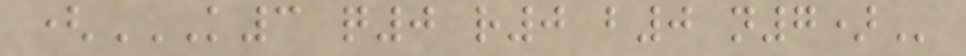(K3 Q0 R0 B0 N7)
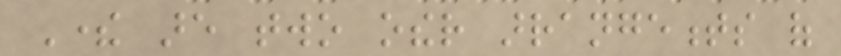There are two other arrangements of
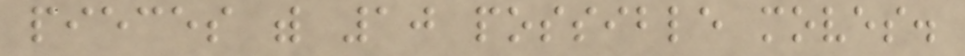pieces with 10 possible moves.
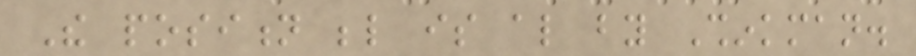The position below is also by Shinkman.
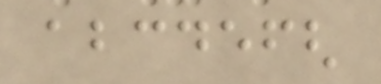abcdefgh
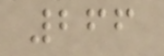266
